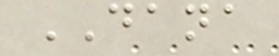DANA
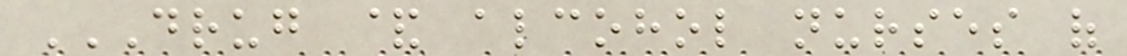DRUG & ALCOHOL NURSES OF
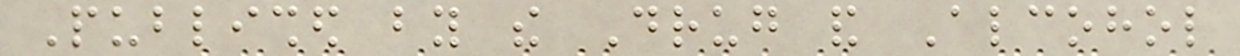Published by the Drug and Alcohol
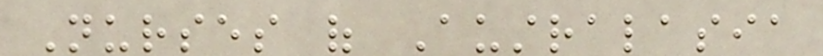Nurses of Australasia
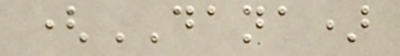(DANA)
